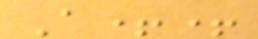A++
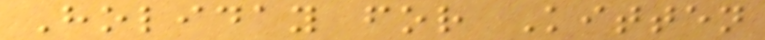Holiday for Kitten
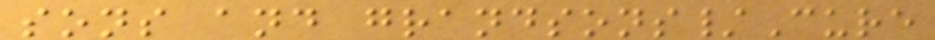sons and grandsons/Cure
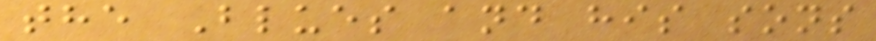the Blues and his sons
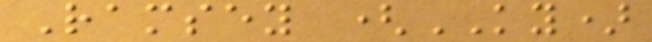Ramsey (KY)
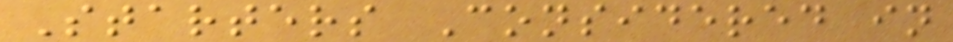Starters Considered in
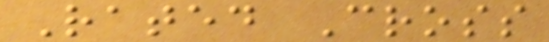Rated Cross
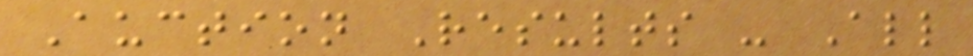Auction Results - All
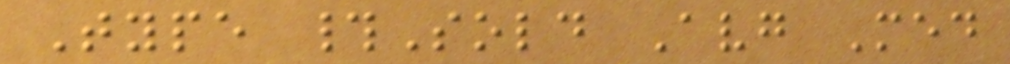Type #Sold Avg Med
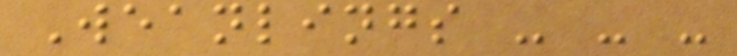Weanlings - - -
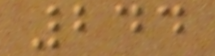244
